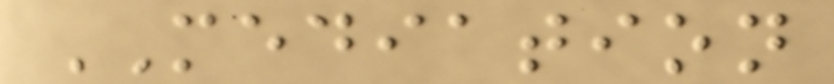MEDIATION
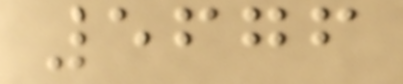5676
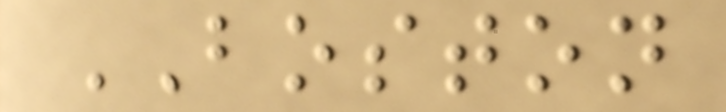BOSTON
